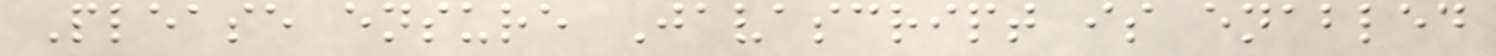Please ensure Javascript is enabled
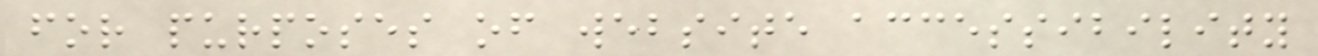for purposes of website accessibility
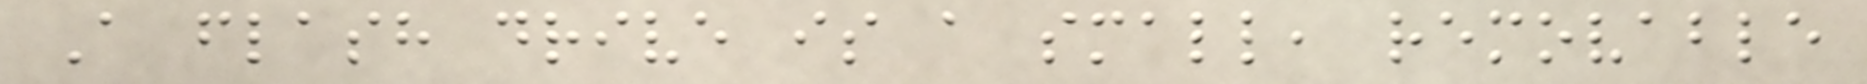A flash drive is a small, removable
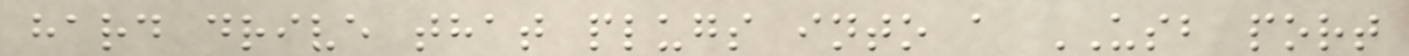hard drive that plugs into a USB port
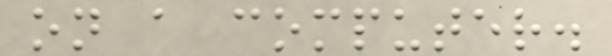on a computer.
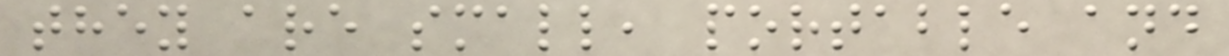they are small, portable and
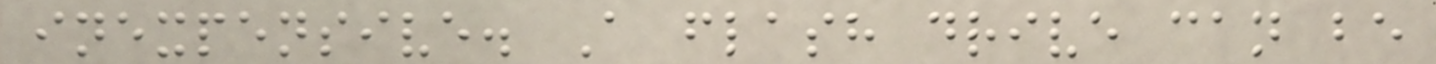inexpensive. A flash drive can be
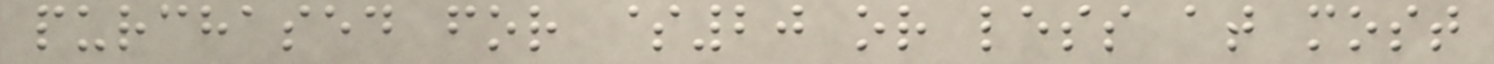purchased for $20 or less at most
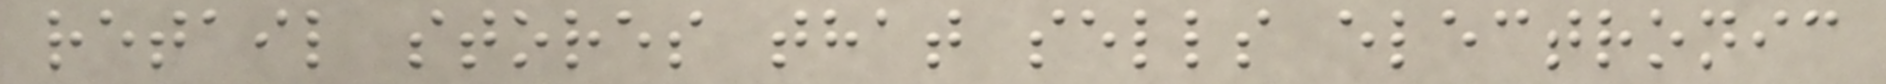retail stores that sells electronic
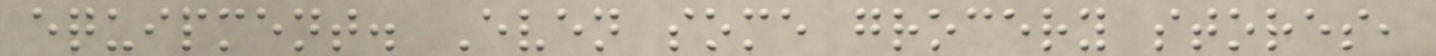equipment. Even some grocery stores,
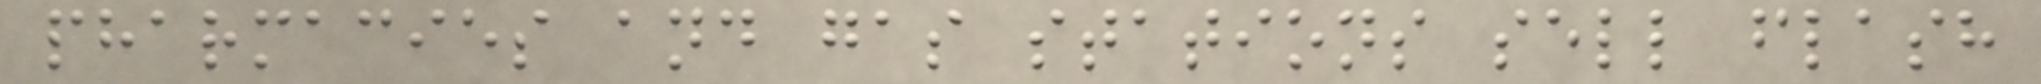pharmacies and gas stations sell flash
